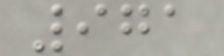971
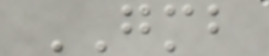GMB
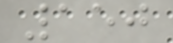150
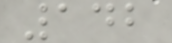142
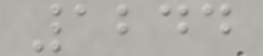1244
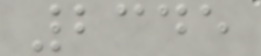2345
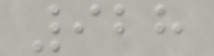928
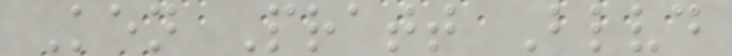Ken Pratt Blvd
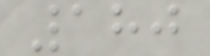180
